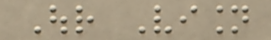Our Vision
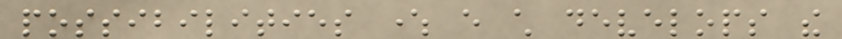possibilities where every child develops the
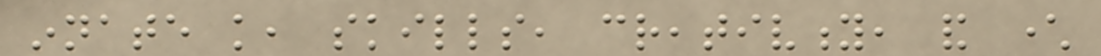innate knowledge, skills, creativity, and character
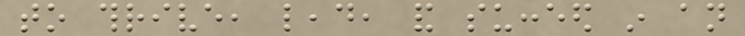to thrive, lead, and succeed in an
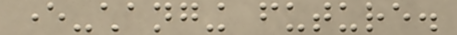ever-changing future.
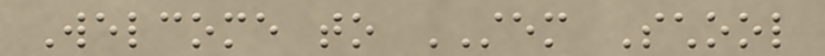Welcome to STEM School
